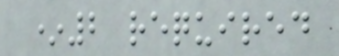*2 required
